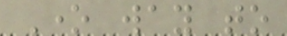One way to
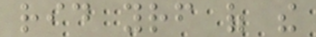rid yourself of the
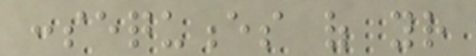consequences of your
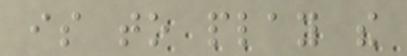is to play the
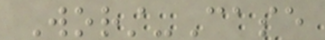Worst-Case
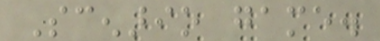Scenario game.
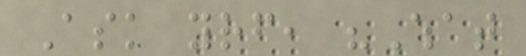Ask yourself, "What
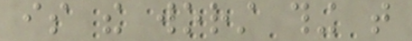is the worst thing that
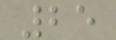25
